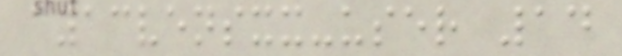a13vensxx-user 14
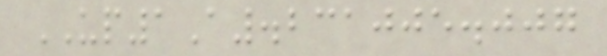UP1A.231005.007
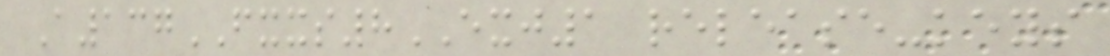A137FXXS8EXJ1 release-keys
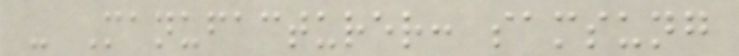- Manufacturer: samsung
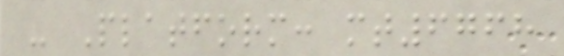- Platform: mt6768
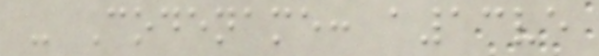- Codename: a13ve
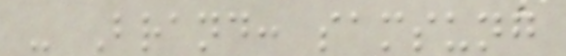- Brand: samsung
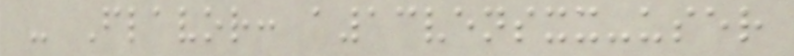- Flavor: a13vensxx-user
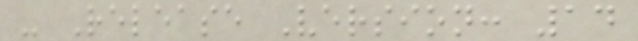- Release Version: 14
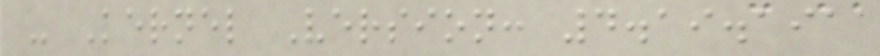- Kernel Version: 4.19.191
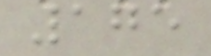175
